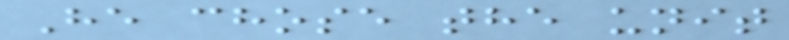He chose the unit
